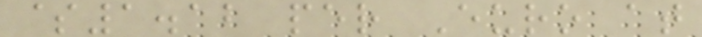$1.12 per Euro at
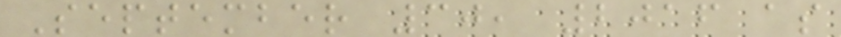September 30, 2016 as
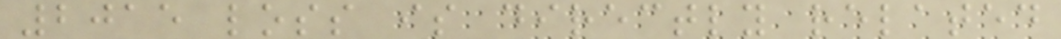2015 loss is directly related
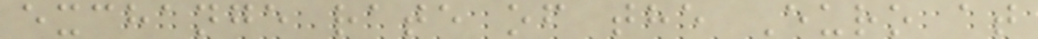exchange rate of the Euro at
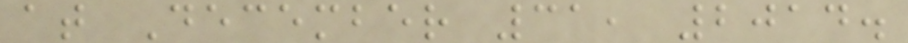at December 31, 2014.
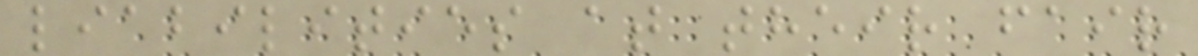liabilities at their fair
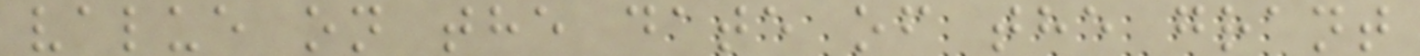value on the date of the grant
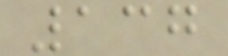137
